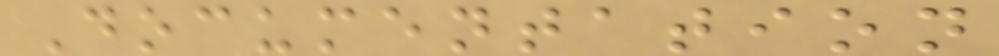Documentation
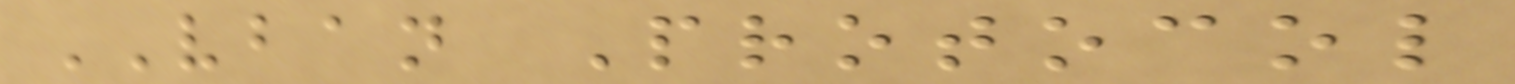VBAN Protocol
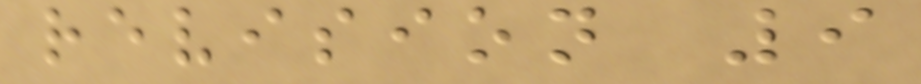revision 9
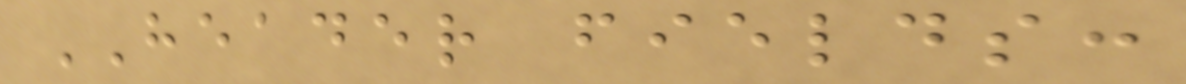HEADER fields:
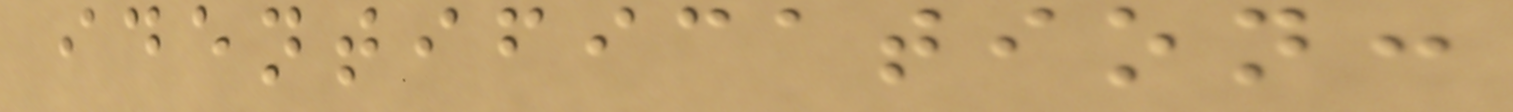identification:
